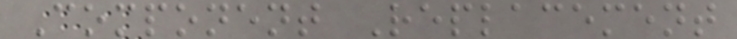Component Replacement
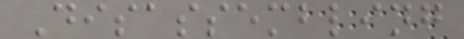Disassembling
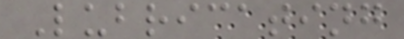Lubricating
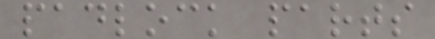padlock parts
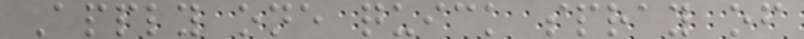Apply one quick spray of
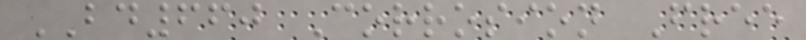BD660 Corrosion Free
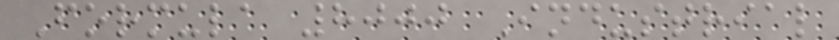Formula 8000 Industrial
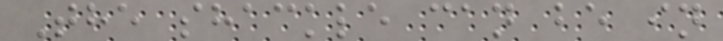The shackle can be in
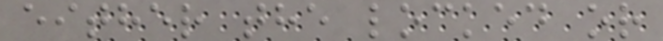either the locked or
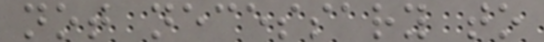not necessary to
